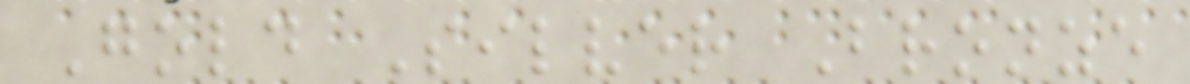Gold Silver Bronze
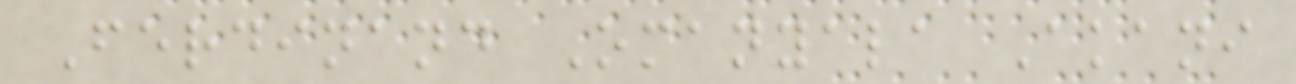Ferdinand Omanyala Akani
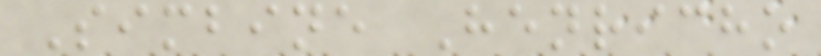Simbine Henricho
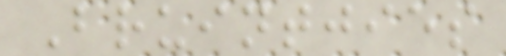Bruintjies
